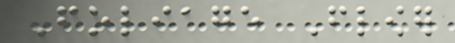Foliage Flower
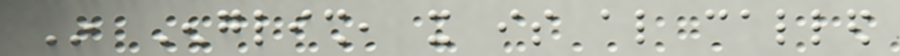In English, it is also called
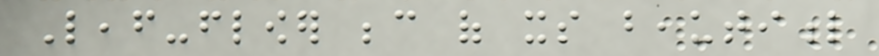Leaf-flower because of its beautiful
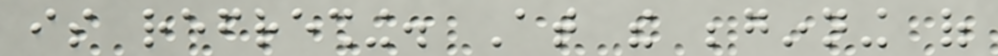is refreshing. At the beginning of
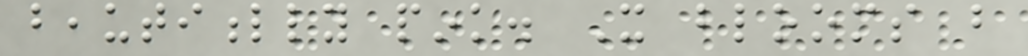beautifully pink. It blooms but
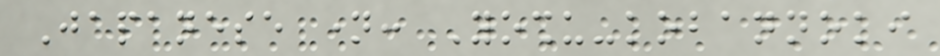Japanese name: Yoshu-kobannoki
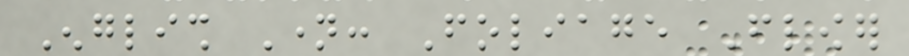English Name: Foliage Flower
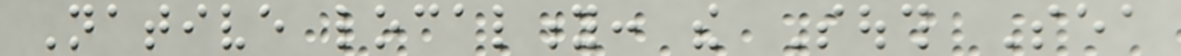Native locality: the South Sea
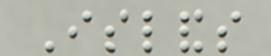Islands
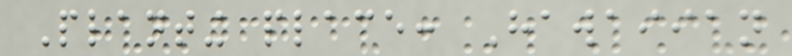Planting place: Hawaiian
